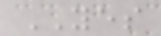YES
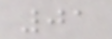01
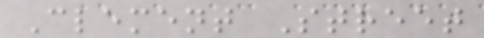Clement Street
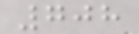708
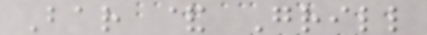Bar & Grill
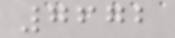7672
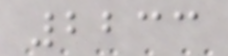2233
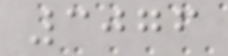3076
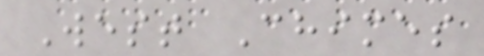West Chimes
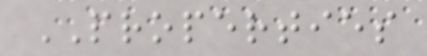PROPERTIES
